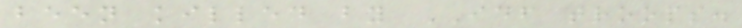been killed by IDF troops.
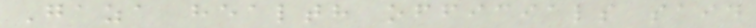Gaza health officials said
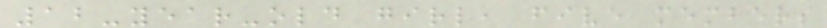12-year-old girl, five members
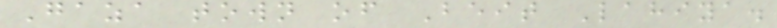Gaza town of Beit Lahiya.
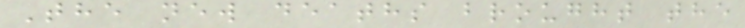The new deaths brought the
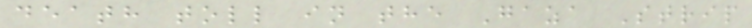death toll in the Gaza Strip
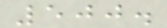500.
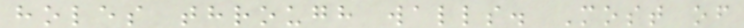holes through walls. Most of
